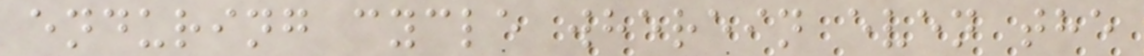enduring cycle wherein even the
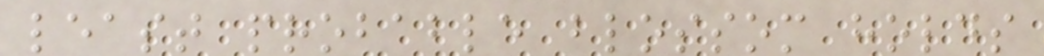least probable blossom holds
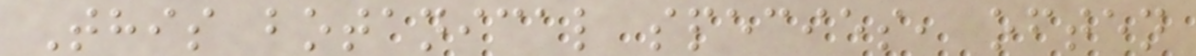This botanical species, often
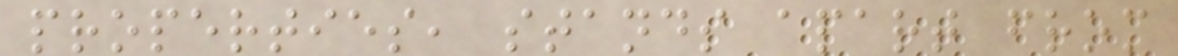properties, stands apart from
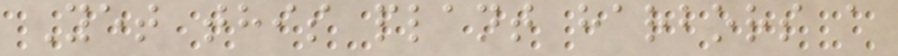Yet this plant harbors a
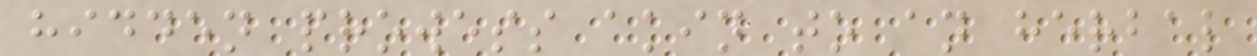hidden prowess akin to an herbal
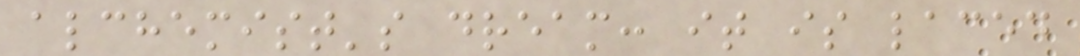alchemist's dream: it is laced
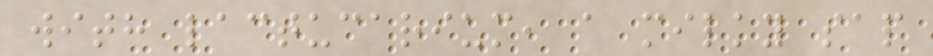with lactucarium, a milky sap
